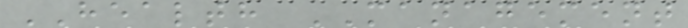HEALTH MANAGEMENT
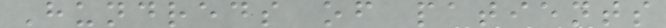Hundreds of patients
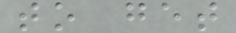to get
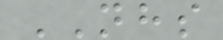NHS
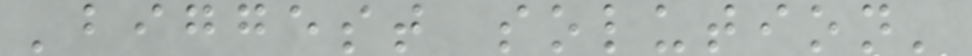'biggest solution'
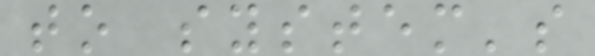to system's
